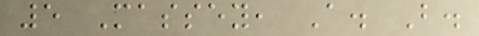5 Massey, A. B.
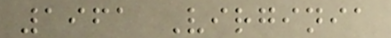1961 Virginia
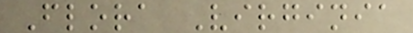Flora Virginia
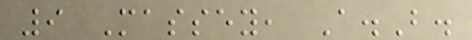9 Massey, A.B.
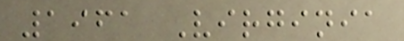1961 Virginia
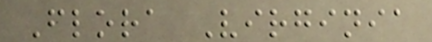Flora Virginia
